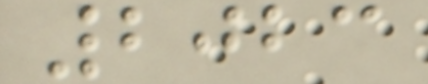2023
